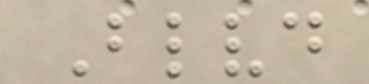Blvd
